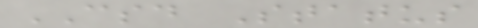CSD Status
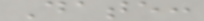Date:
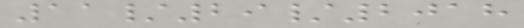11/29/2018
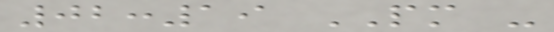02:19 PM -
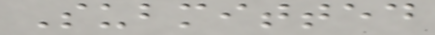Submitted
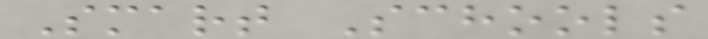Smart Schools
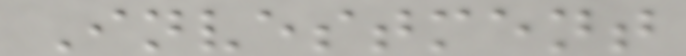Investment
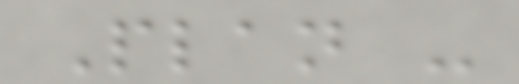Plan -
